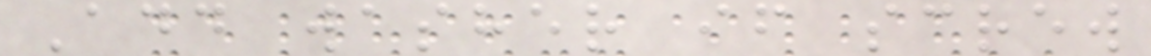Add washer if screw
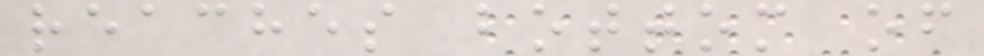reaches bottom of
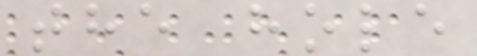the hole
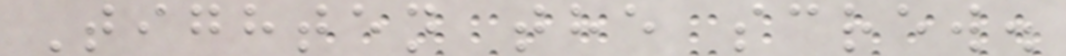Tighten the screw.
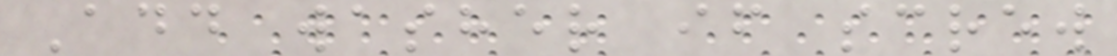Add washer if screw
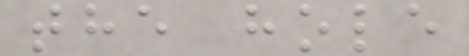the hole
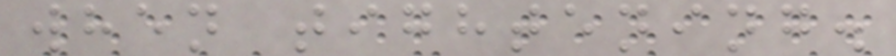when tightening.
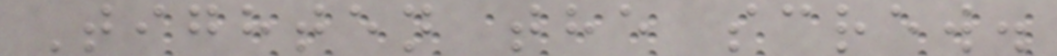Tighten the screw.
